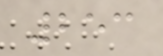253
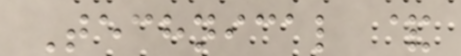Technical &
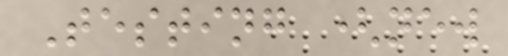Testing (new
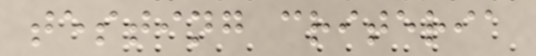testing criteria
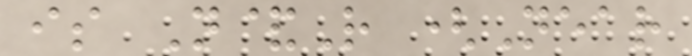is N&R (Near
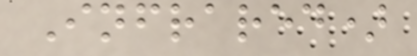Infrared)
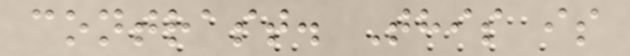contrast. This is
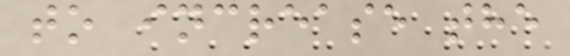to increase the
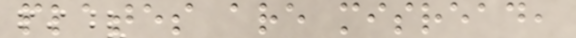plates are misread,
